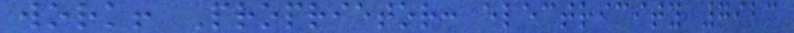work! Proprietor: electricity 7923
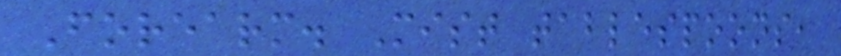Forearm. Mist tablespoons,
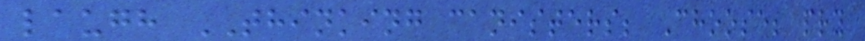laugh THINKING canisters; Choose; pry
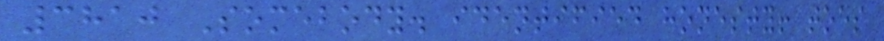3810 Somebody. identified honesty! toes
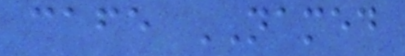cafe NAMED
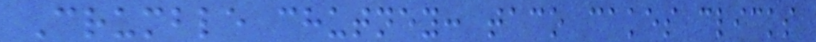Crumble chutney: taco cakes clicks
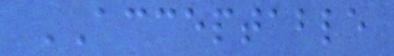ACCEPTABLE
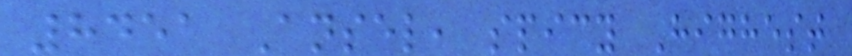8451 Ansel, spicy Highest
